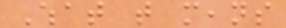What that means
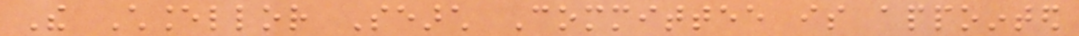The Chancellor Search Committee is appointed
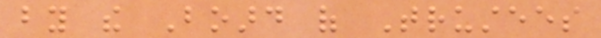by the Board of Trustees
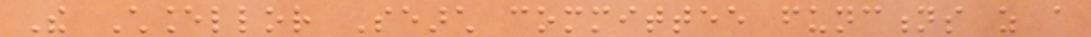The Chancellor Search committee functions as a
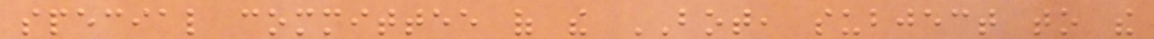special committee of the BOT, subject to the
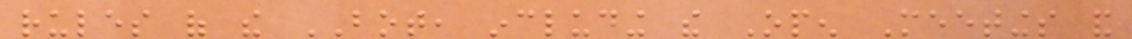rules of the BOT, including the Open Meetings and
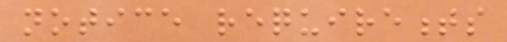notice requirements
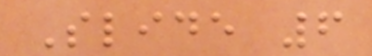Slide 6
